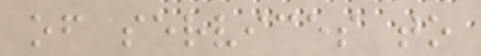of services to
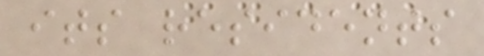its residents
